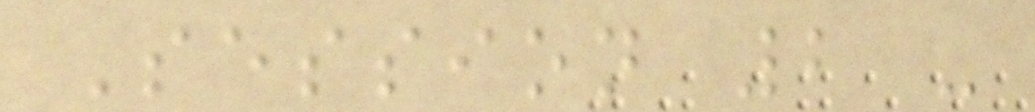Session 2 -
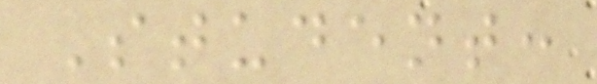Student:
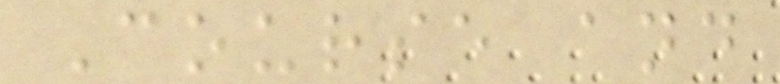Course and
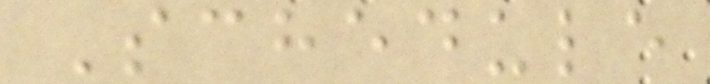Schedule
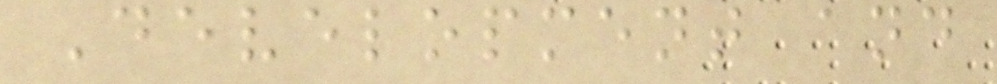Development and
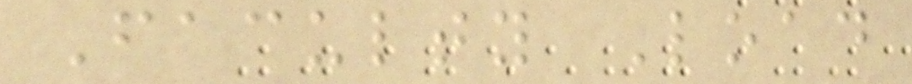Faculty Load
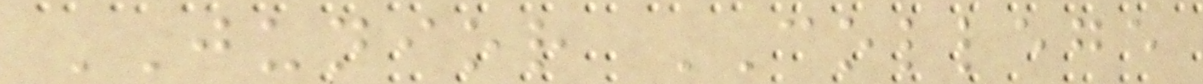JUNIOR COLLEGE
